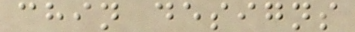chin designs
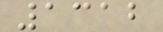1312
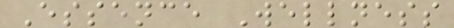Essence Wellness
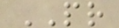PR
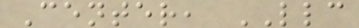Center, LLC
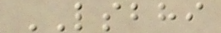LSBHI
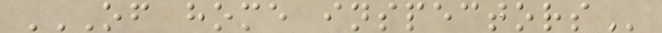OF HOME INSPECTORS
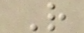R
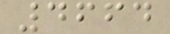4664
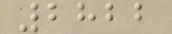2822
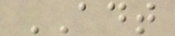ADT
